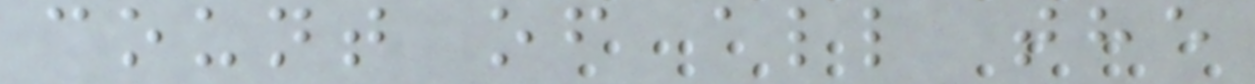count of all the
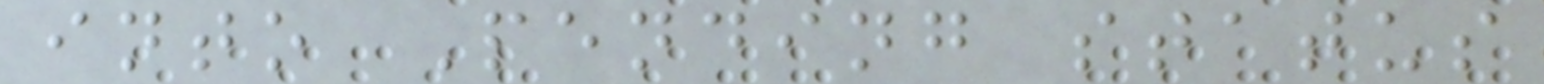into Pending status
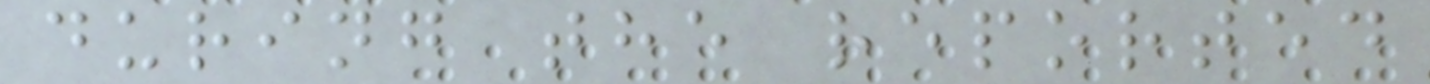during the reported
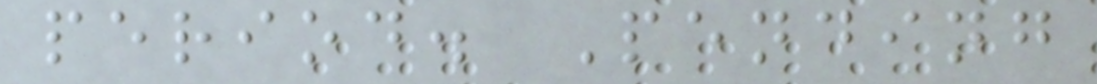period. Pending
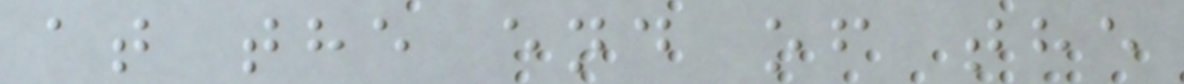at the end of the
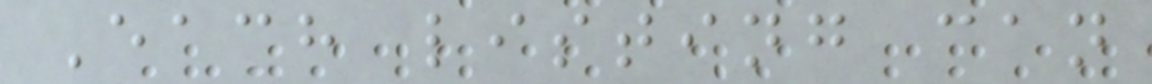Each listing can
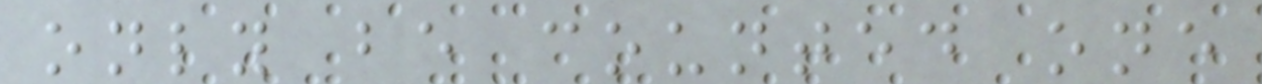only be counted one
